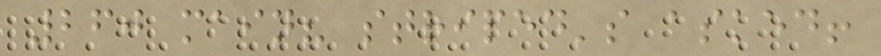260 main? striped's asked!
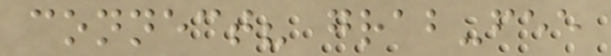connect? grab-fee
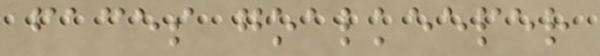faces goalkeeper
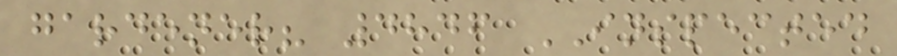gardener? 4846 INSPECTED
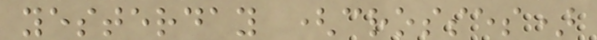yesterday (crosses)
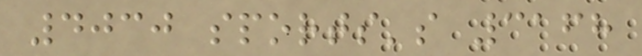4030 sports's 3168
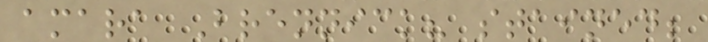amara Brennick? stained;
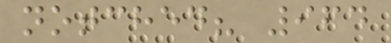notched? 964
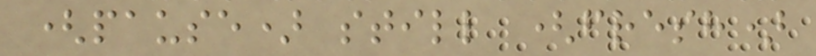(pause) still (fresh)
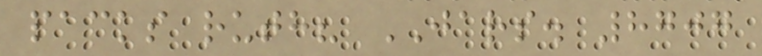packs ruth? JARS. 8707
